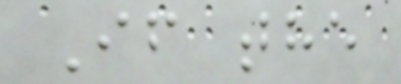If the
